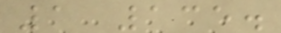1 135.
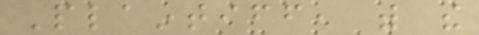Plaintiff, with the
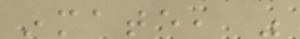inmate, was
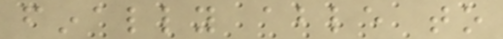finally able to
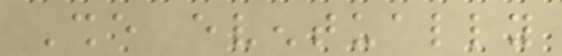She eventually
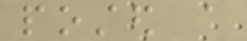posted a
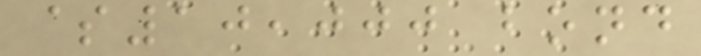$10,000 bond
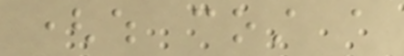(which cost a
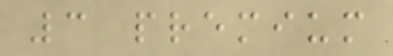3 premium
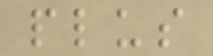plus
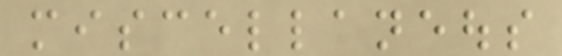miscellaneous
